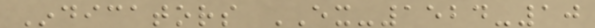Indicators EX-1524-10
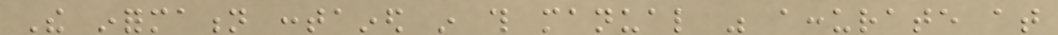The information contained in this manual was accurate at
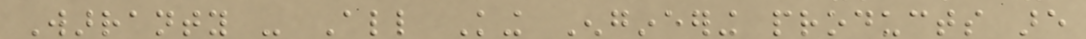Warranty - All King Engineering products are
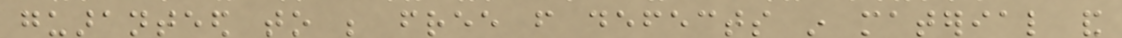guaranteed to be free from defects in material and
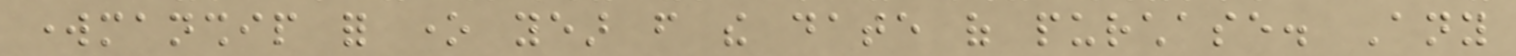workmanship for one year from the date of purchase. Any
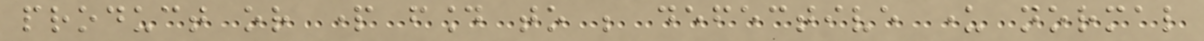product or part found to be defective under normal
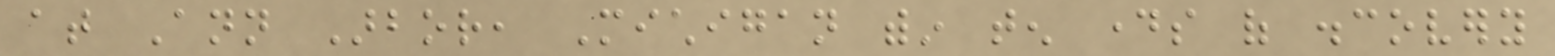at Ann Arbor, Michigan within ten days of discovery
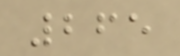265
